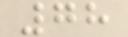78
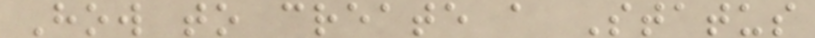How to create a Status
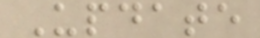Update
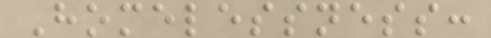Homelessness:
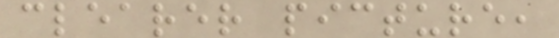clearer picture,
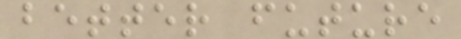better future
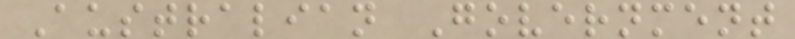Australian Government
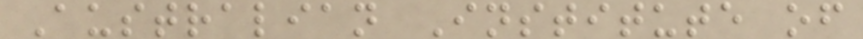Australian Institute of
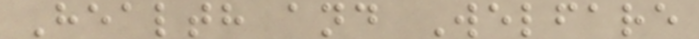Health and Welfare
